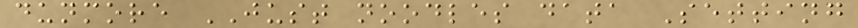dunmore JUST noodles data Setting
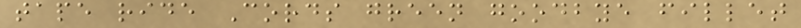tape ride Cords green goodbye fillet
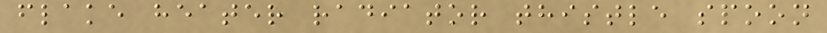flake heater radiator thistle spoon
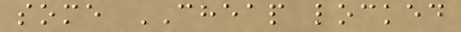some CHEAP locked
